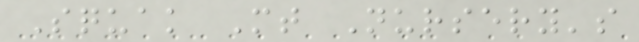Squak Mt Nursery's
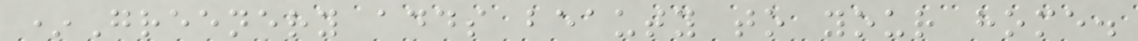*Greenery adds beauty to your home.
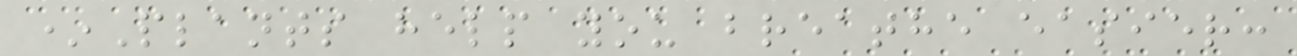*Plants help you breathe easier:
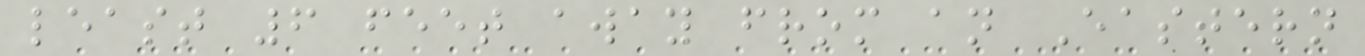least 6 feet away from an Eastern
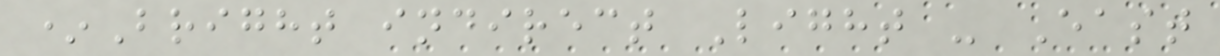*Bright indirect Light - East
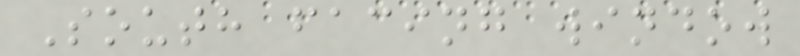South facing window
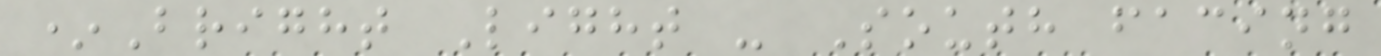*Bright Light - South facing
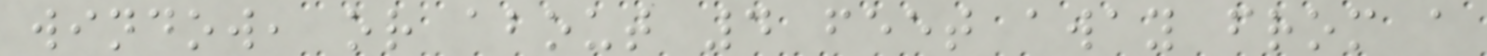window, or about 4 feet away from a
